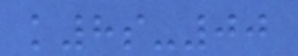k8s-00
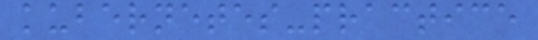kubernetes-practice
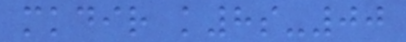mkdir k8s-00
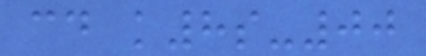cd k8s-00
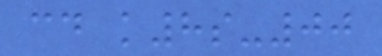cd k8s-00
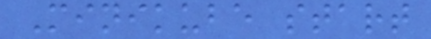Minikube start
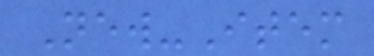New-Item
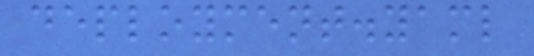deployment.yaml
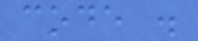code .
